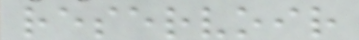reservoir
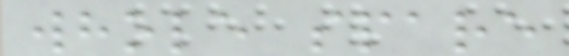whole spare
